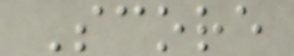Score
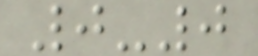0-0
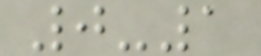0-1
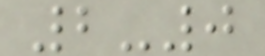2-0
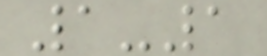1-1
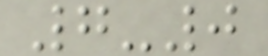7-0
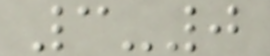3-0
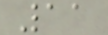11
